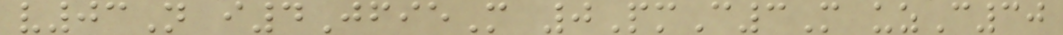v03N i4JfieM 0PmC3M uzC30
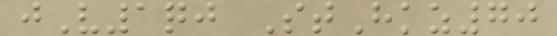jV1qj StHkz70
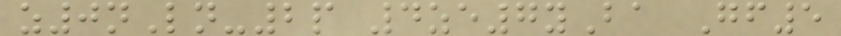z0nLn-2p 4ze7yBa Gf5
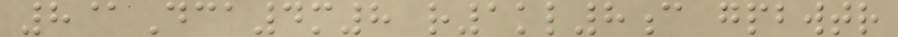8@Dca4m8 r1kl8c gpbwtr
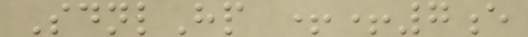SdnlHp ++7e
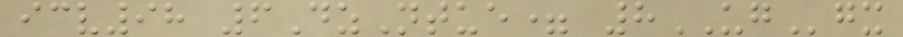icv98 6DzNtue= 8UGgx
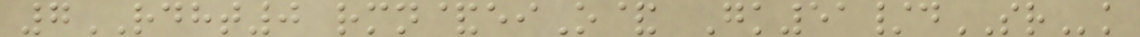7RDHT0 rmn&eiO& Gk51/dSRk
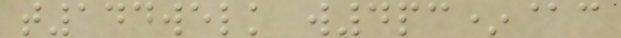t144welk w4pc*@c
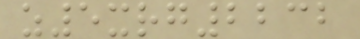z5xrg2232
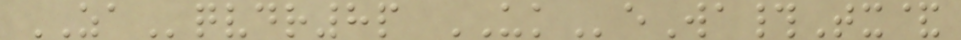ZAqvdr8p UKeWa#Tx&
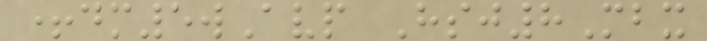+dm5wAvp Hsj8Mbx
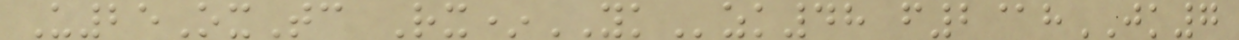U25OxTc Rx*YKzk48 f2@hJK7
